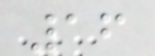16
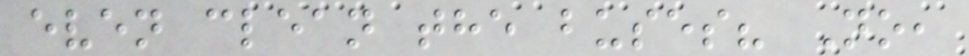even clean the buses? No,
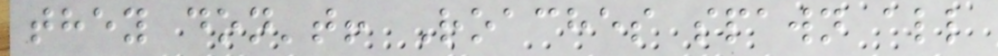they don't! Roaches spawn all
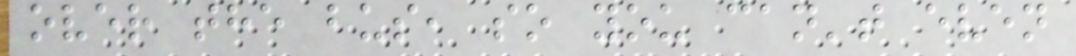over the bus, so you can't even
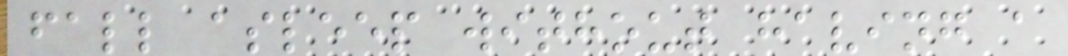fall asleep without having a
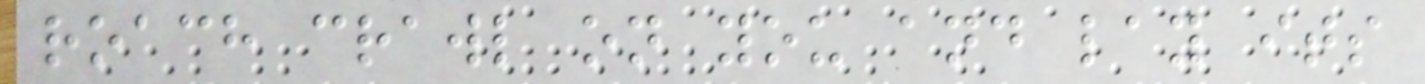roach crawl on you and lay its
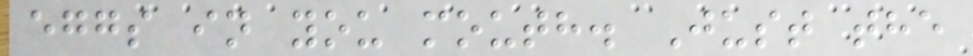eggs in you mouth. Just the
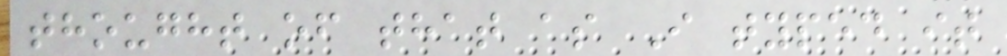thought of that as I typed it
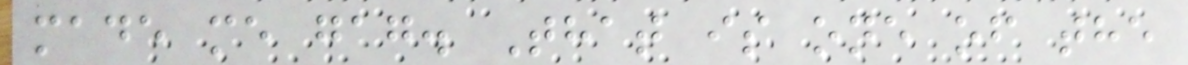made me gag. That is one of the
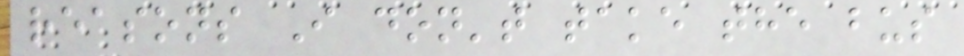reasons I don't take the bus
